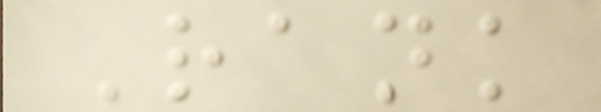Rank
